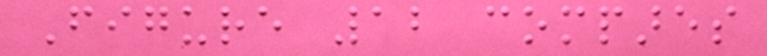Figure 12 compares
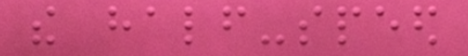the half-speed
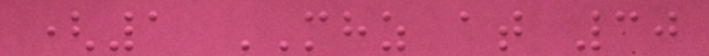(1 MHZ at 30
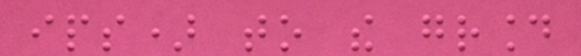ips) to the ground
